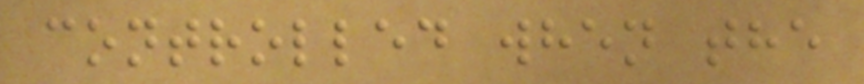controlled when the
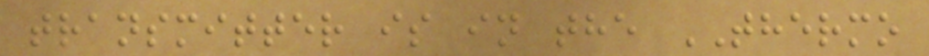transmitter is in the THERMO
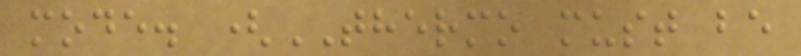mode. (THERMO must be
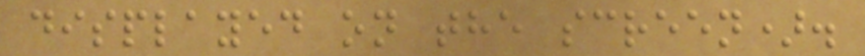displayed on the screen).
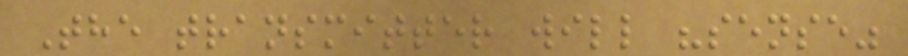The transmitter will "sense"
